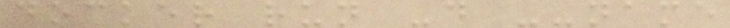docker run -d --name
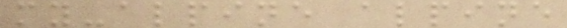my-alpine alpine
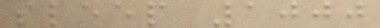sleep 1000
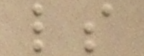ls
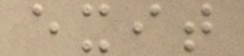exit
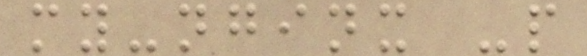my-nginx -p
